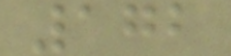172
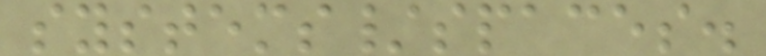systems/spaces.
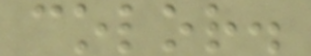color.
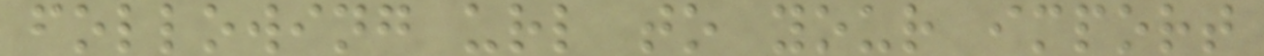following url to your import
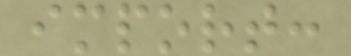import:
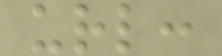url:
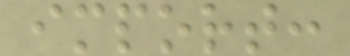import:
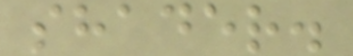shader.
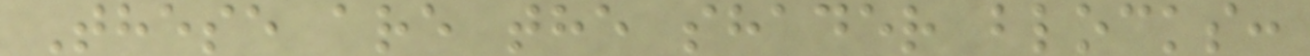These are the shader blocks:
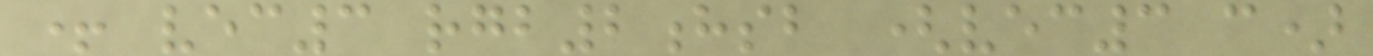+ vec3 rgb2hsb (vec3 c)
